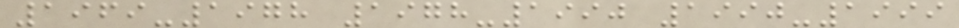1969-1978 1978-1990 1990-1999
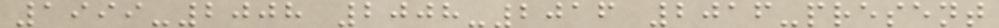1999-2008 2008-2016 2016-present
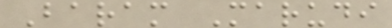Baram Marudi
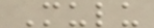Mulu
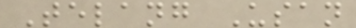Telang Usan
